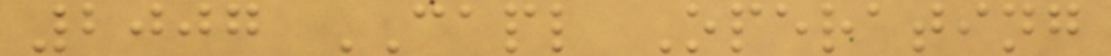2007 CAPL Operating
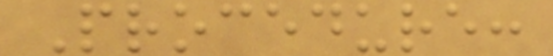Procedure:
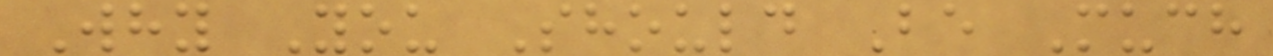Why You Should Be Much
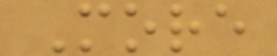More
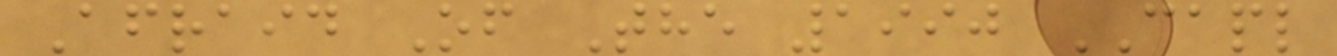Afraid Of The 1990 CAPL
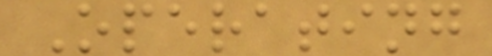Operating
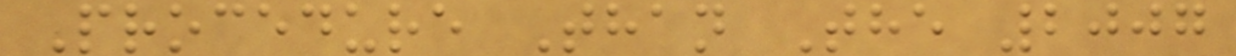Procedure Than The 2007
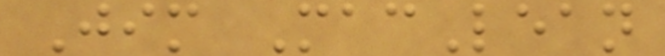Jim MacLean
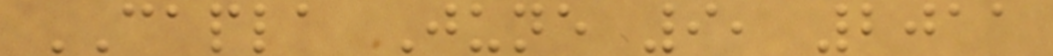CAPLA June 9, 2011
